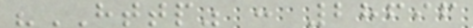"HTTP" : 28696
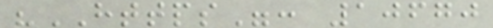"HTTPS": 10670
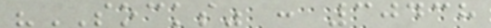"SOCKS" : 30438
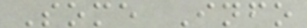Some Info
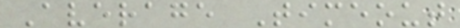Average Timeout
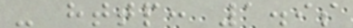- http: 1.9s
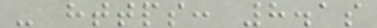- https: 8.1s
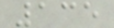135
